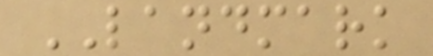LANDMARK
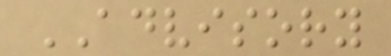ADVISORY
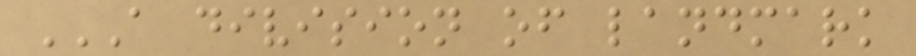A DIVISION OF LANDMARK
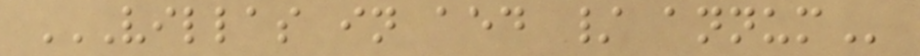VILLAS IN AED / ANNUM
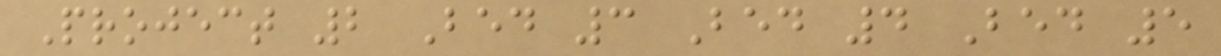Project 2 Bed 3 Bed 4 Bed 5
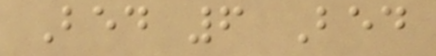Bed 6 Bed
